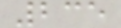235
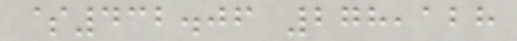$432.06 278,128
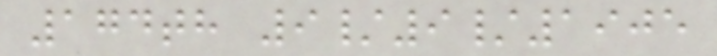174th 9/9/1905
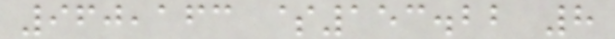960,163 $153.22 8
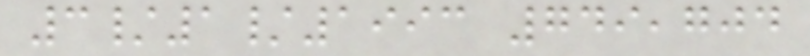3/1/1993 749,704
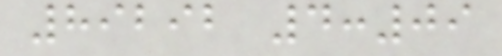89292 4:09
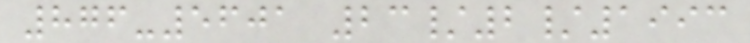876-5601 23/2/1993
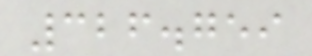326.759
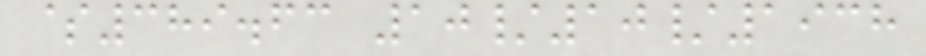$389.63 10/10/1938
